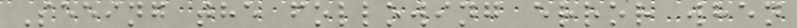Seeing the following error when
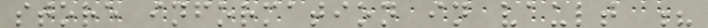store information in vault ?
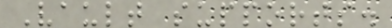Vault supports.
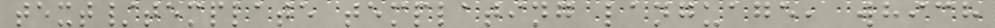text/template templating language, which
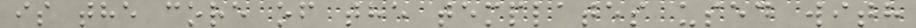is the core of the templates used with
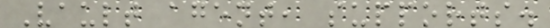Vault agent, supports.
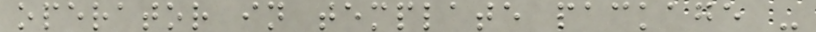operator in template package -
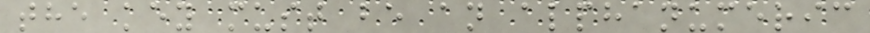the key must be an alphanumeric
